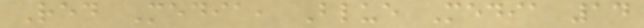Red Media, Blue Media 14
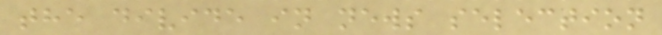the divide in news selection
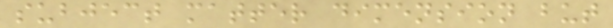subject matter dimension but
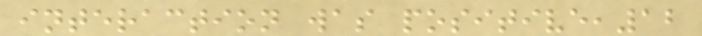interaction was positive,12
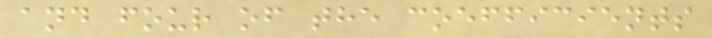and four of the coefficients
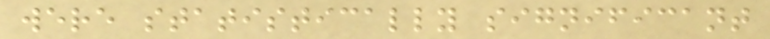were statistically significant
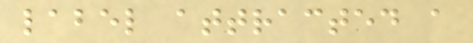label attracted a
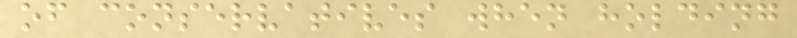of conservatives when holding
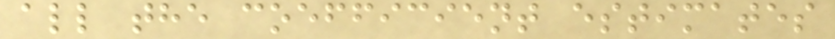all the coefficient estimates
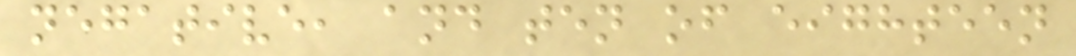negative, and ten of eighteen
